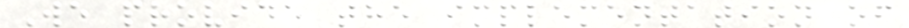We provide the implementation of
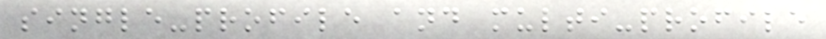single-profile and multi-profile
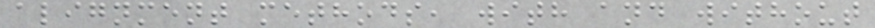alignment methods, with and without
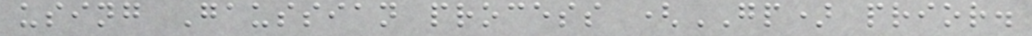using Gaussian process (GP) prior.
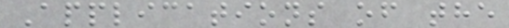Applications of the
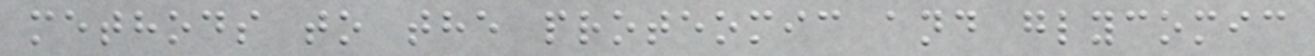methods to the proteomic and glycomic
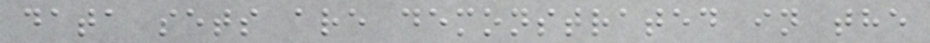data sets are demonstrated in the
